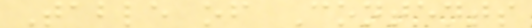Table of Contents
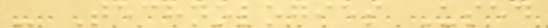- Technologies Used
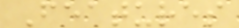Features
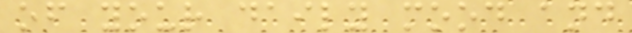of your daily mood and
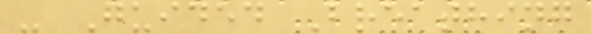- Guided Breathing
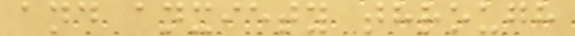and anxiety through
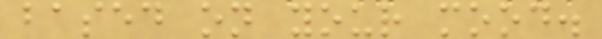based on your mood.
